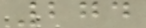274
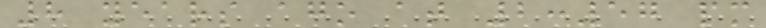8 years ago at 2:57 pm
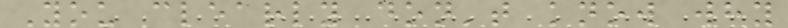You clearly don't know why
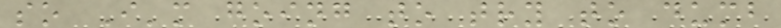so I'm going to try to dumb
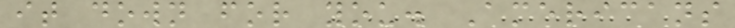it down for you. Americans
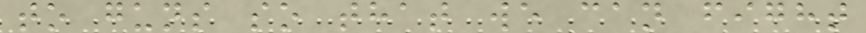to guns so that we can fight
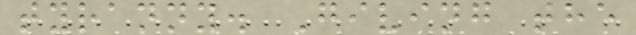tyranny. Giving the
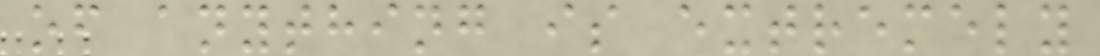of anything is extremely
